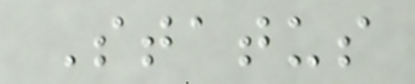Status
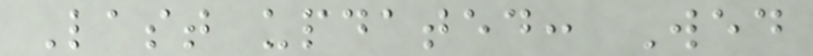Last updated: Wed
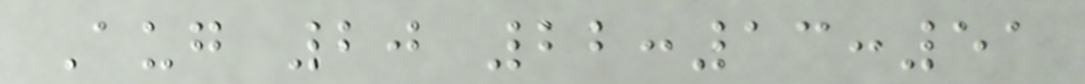Aug 20 22:13:51
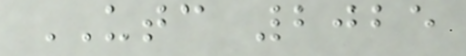UTC 2025
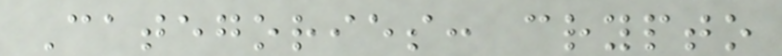Categories: crypto
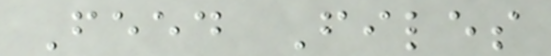Feed Files
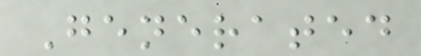Generated
